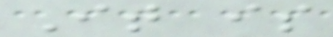It is
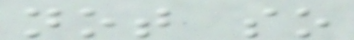not so
